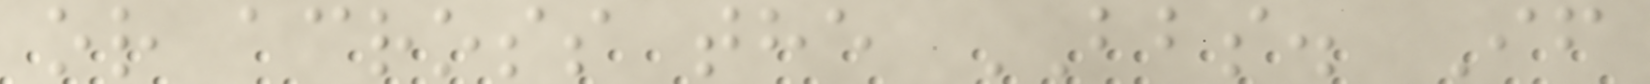or across the BBS. If
